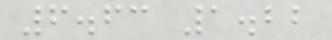6.63 1.22
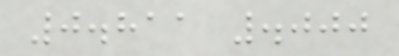0.811 .000
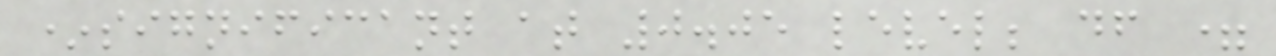*significant at 0.05 level; df =
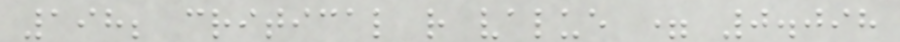198; critical r value = 0.098
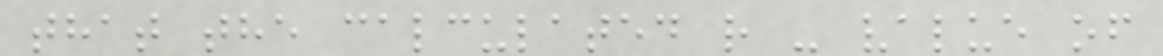that the calculated r - value of
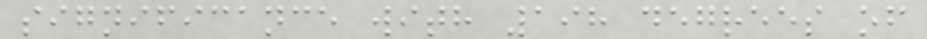significance with 198 degrees of
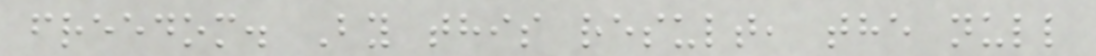freedom. By this result, the null
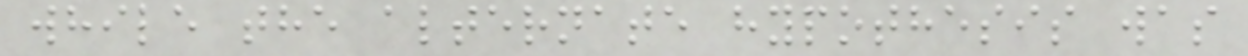while the alternate hypothesis was
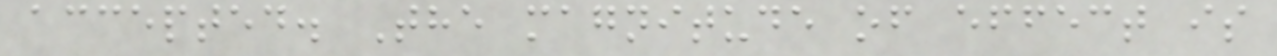accepted. The magnitude of effect is
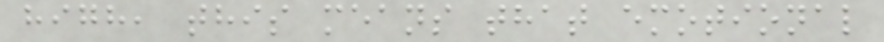high, this means that emotional
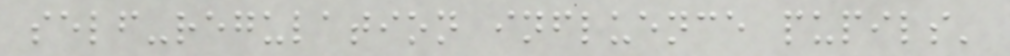self-regulation influence pupils'
